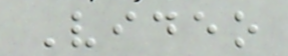Video
